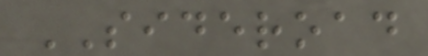SIDEROAD
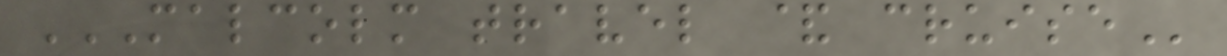MALCOLM TRAVEL & CRUISE
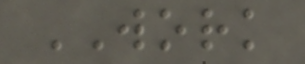WORK
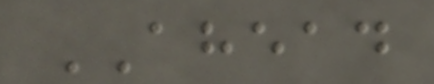AHEAD
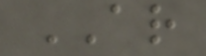AR
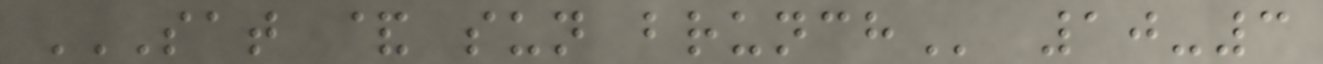SAT & SUN BRUNCH 10-3
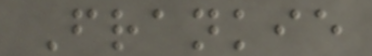Frankie
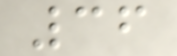36
